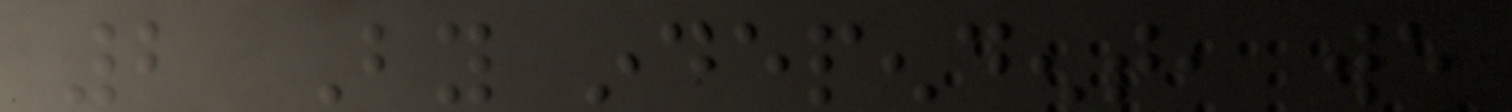2 By independent, we
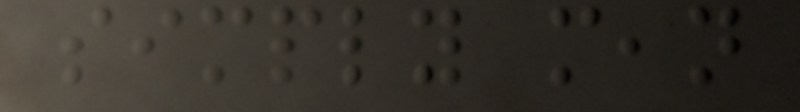simply mean
